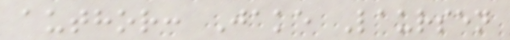author: Jake Laursen
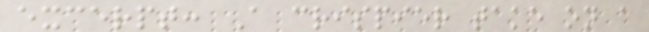excerpt: A crispier take on a
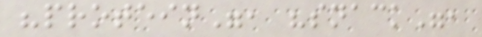"protein", "snack",
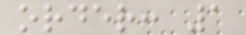order: 1
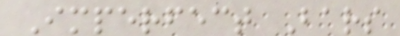Imperfect Bars
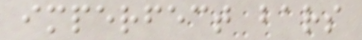imperfect bars
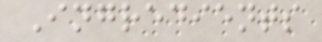Ingredients
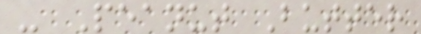- Peanut Butter
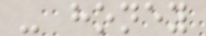- honey
